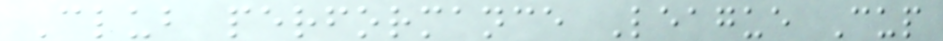Club performance League Cup
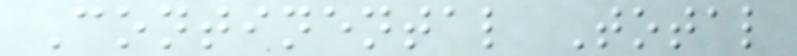Continental Total
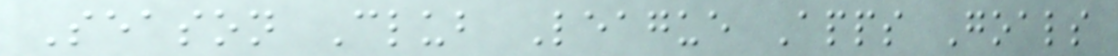Season Club League Apps Goals
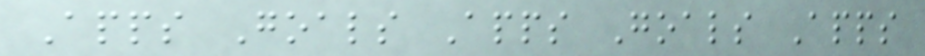Apps Goals Apps Goals Apps
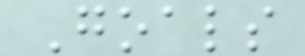Goals
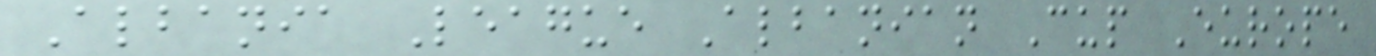Albania League Albanian Cup Europe
